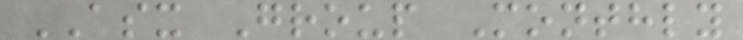ASX Group Monthly
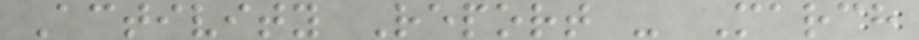Activity Report - March
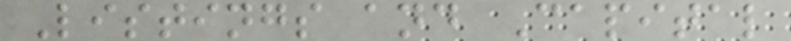Listings and Capital
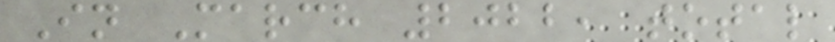In March 2022, total
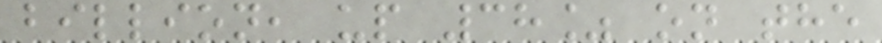billion, up 38% on the
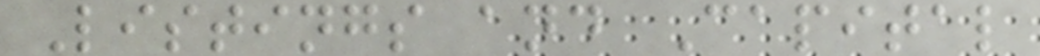Listings and Capital
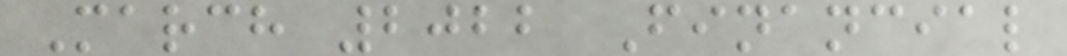March 2022 Financial
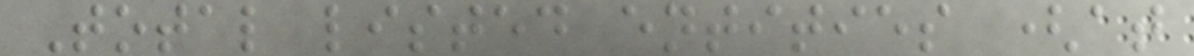Total listed entities (at
